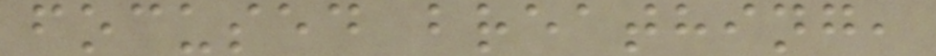focused breathing,
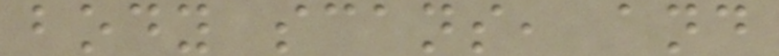body scans, and
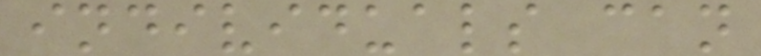individuals can
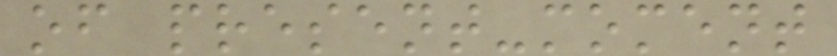of present-moment
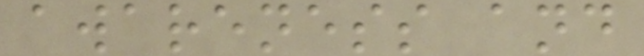awareness and
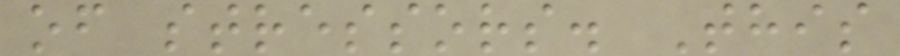of stressors. This
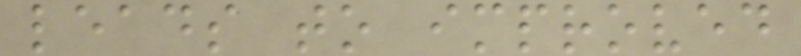leads to improved
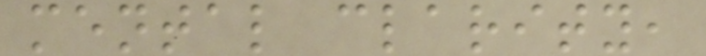mental clarity,
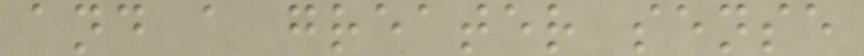and a greater sense
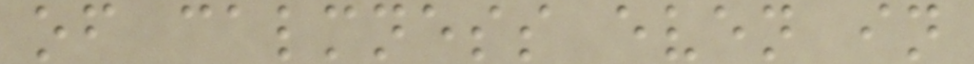of calmness even in
